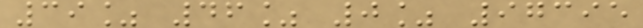39% 46% 0% 97395
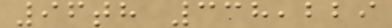96th 338,229
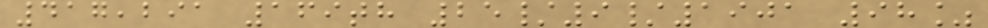417,291 169th 25/9/1901 98%
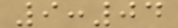9:04
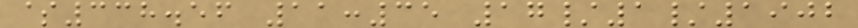$338.56 11:35 17/1/1902
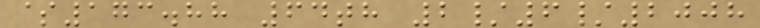$173.88 64th 2/6/2008
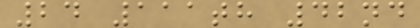24 111th 42nd
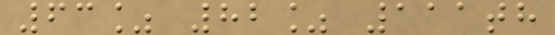63% 82% 111th
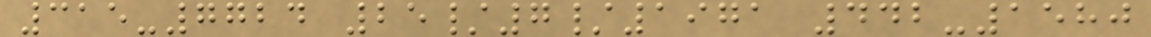315-7724 25/7/1971 442-1580
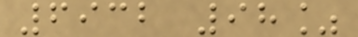6932 98%
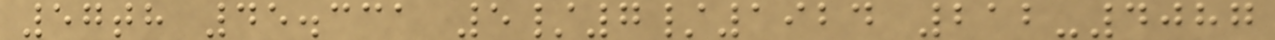57th 45.331 5/7/1924 212-4087
